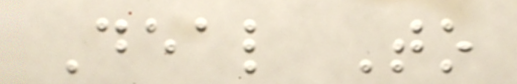Deal To
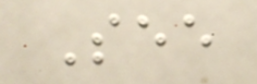See
